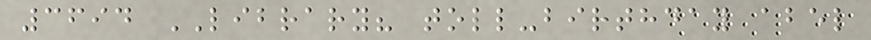3694 LIBRARY? toll-birthday abel
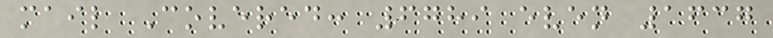mail Covered: 6789 even 1637
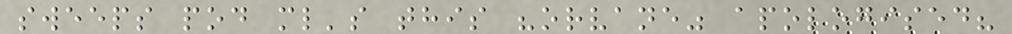sweeps pod ml's this "orvane" apologised?
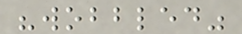"wobbled"
